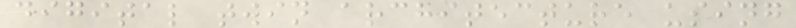digital twin architecture using
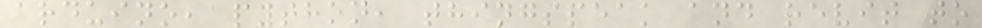arduino, python, thingspeak and revit to
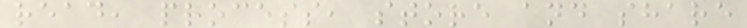read, process, store and share
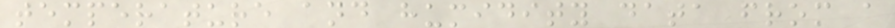temperature and humidity data from a
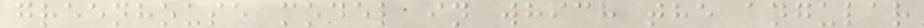greenhouse model in which the angular
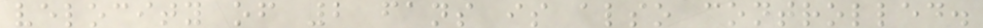velocity of 2 fans is also controlled.
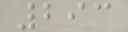293
